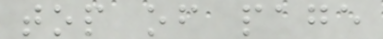top of page
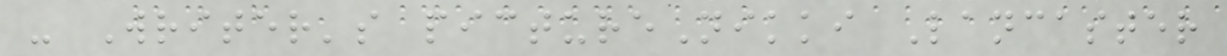- Writer's pictureNikki Lancaster
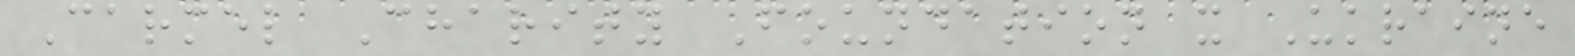Carmel Charity Foundation x Ukraine
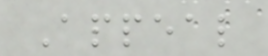Appeal
